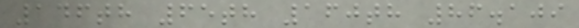146th 65th 160th 86.109
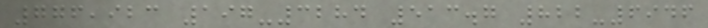776,923 197-3284 513.7 822-6946
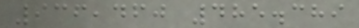936,460 485.389
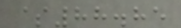$88.85
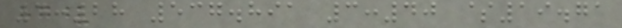4:28 537.891 3:40 $19.71
